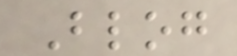Blog
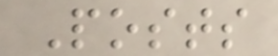Posts
